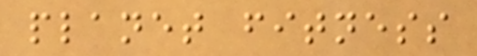planet fitness
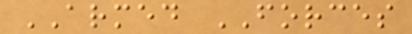ARMED FORCES
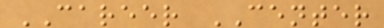CAREER CENTER
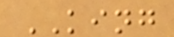KING
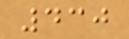430
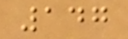147
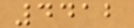4412
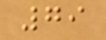79
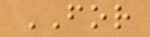FOR
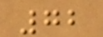72
